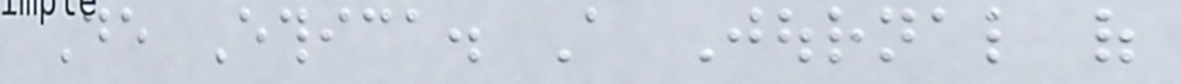De Ethica. A Journal of
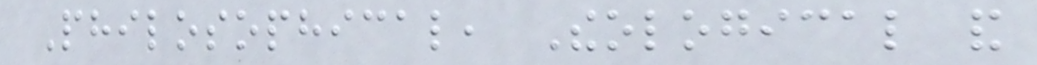Philosophical, Theological and
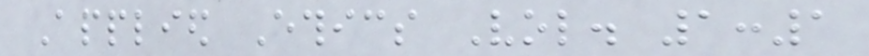Applied Ethics Vol. 1:1
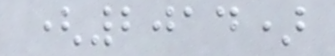(2014)
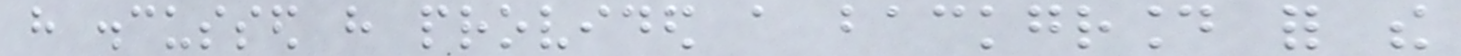have discussed have provided a background for the
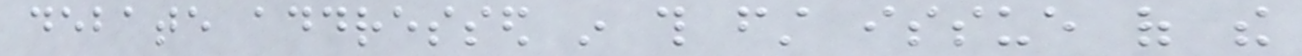debate addressed in this first issue of the
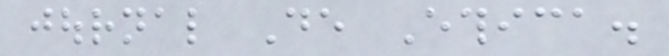journal De Ethica.
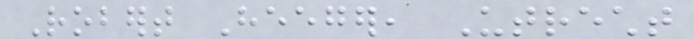Robert Heeger, Utrecht
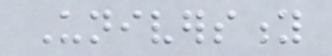University
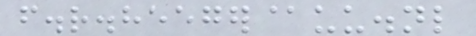f.r.heeger@uu.nl
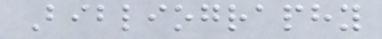Bibliography
